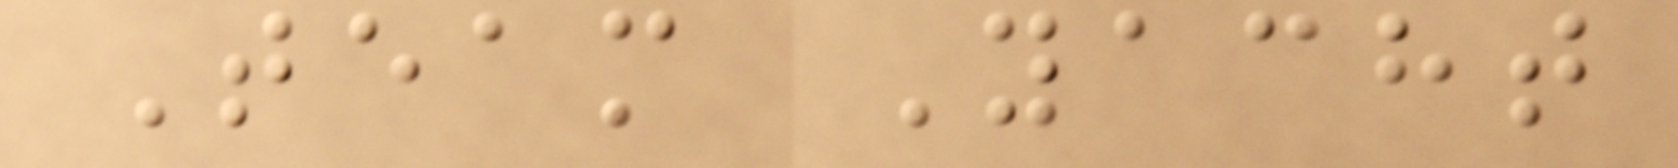Team Yacht
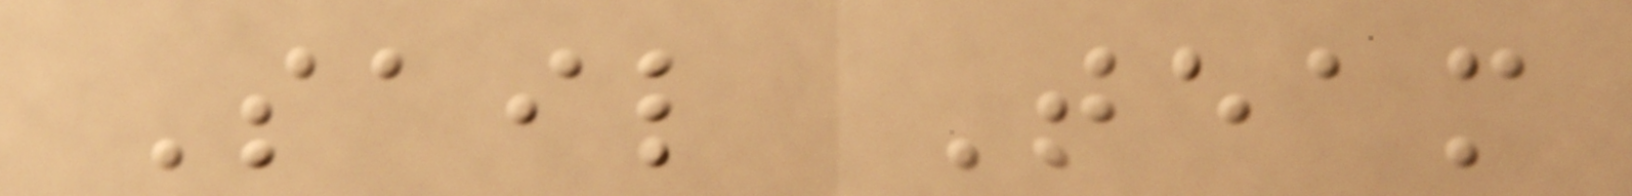Sail Team
